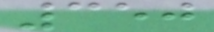350
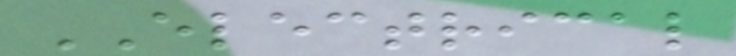ELECTRICAL
